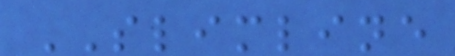SLIMLINE
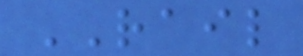RAIL
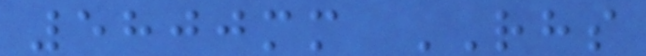5800mm RHS
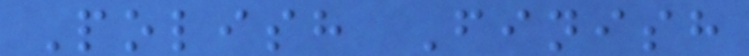Polish Finish
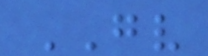GV
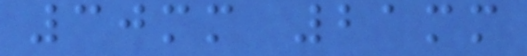30mm 21mm
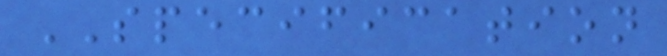SPECIFICATION
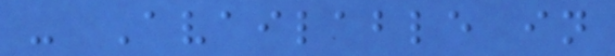- Available in
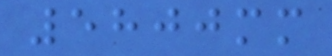5800mm
